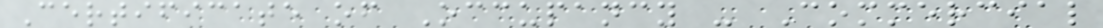Certificate of Occupancy - Commercial
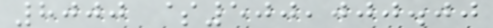8000 $500,000.00
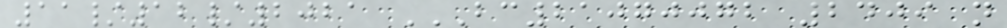11/12/2021 BC21070072 2409 N
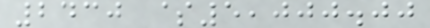2430 $5,000.00
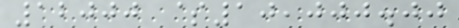12000 $10,000.00
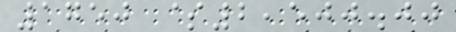1750 $2,500.00
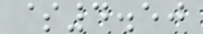$4.50
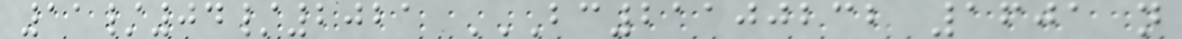11/04/2021 BC21100232 1601 N
